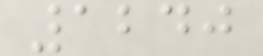1240
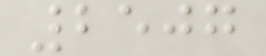2507
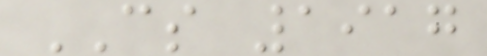CS 1917
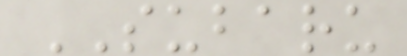SUBARU
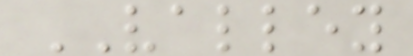VALLEY
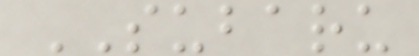SUBARU
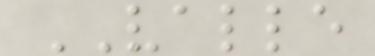VALLE
